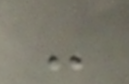-
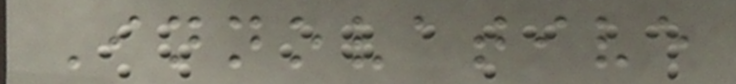Innovative
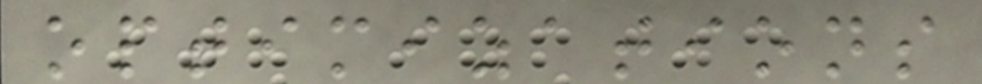optimizations
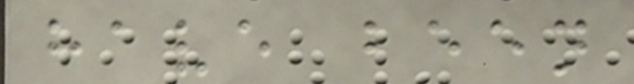have been
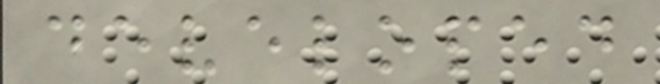developed
